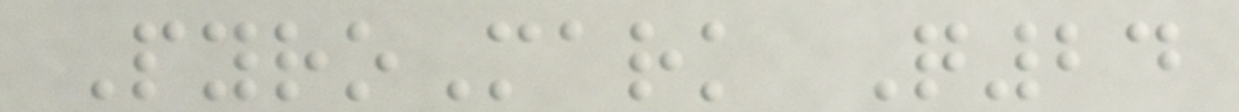PyroMark Q24
